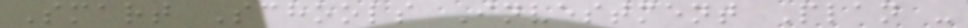Smart Schools Investment Plan -
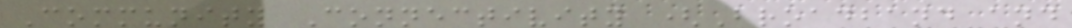Community Connectivity (Broadband and
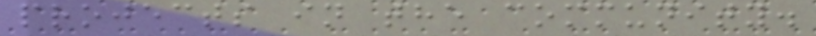projects in the community.
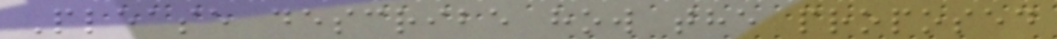Please describe how the proposed
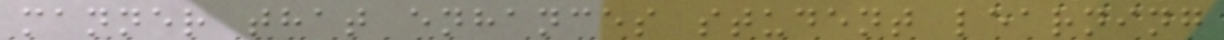manner that enhances student learning
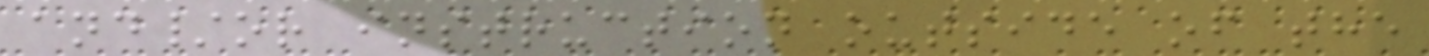and/or instruction outside of the
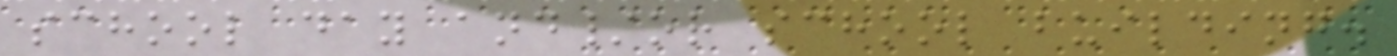school day and/or school building.
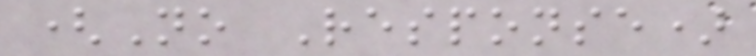(No Response)
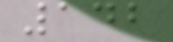142
